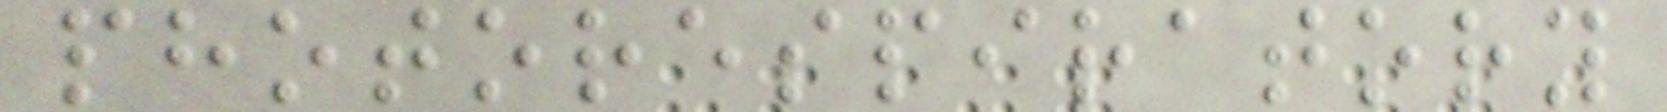photorespiratory
